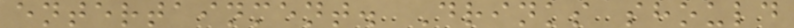entertainment. Drinks should
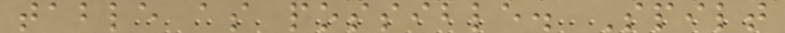table as possible. Spilt
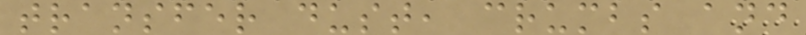transfer dust, crumbs and
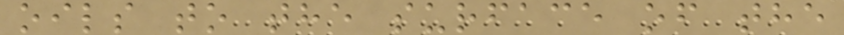oils to the surface of the
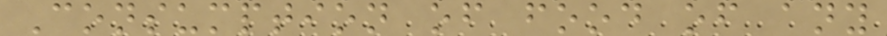Consumption of food of any
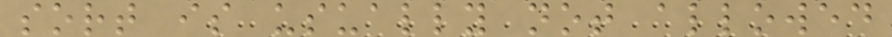sort is usually not allowed
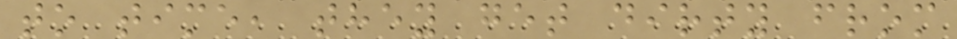to time, they get dirty from
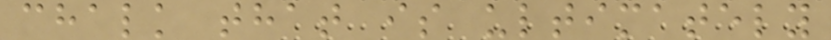chalk that is ultimately
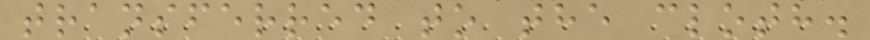transferred to the cloth.
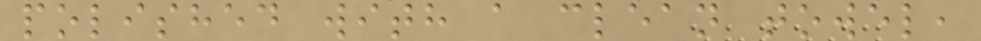polished with a clean towel,
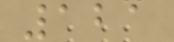121
